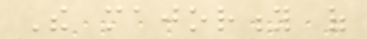The majority of
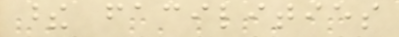these facilities
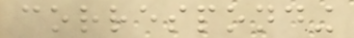corresponding
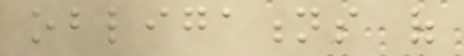obligations of
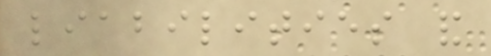liabilities and
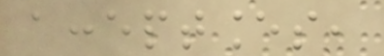acceptances,
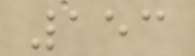153
